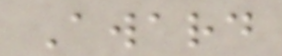Award
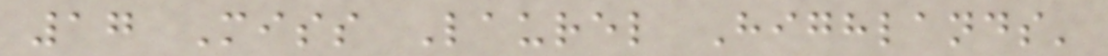17 Miss Laurel Highlands'
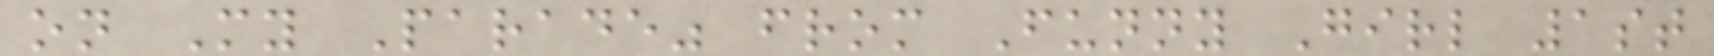on My Parade" from Funny Girl 1st
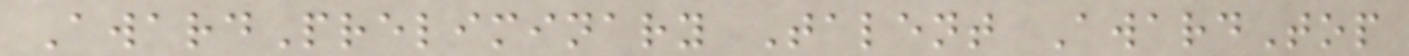AwardPreliminary Talent AwardTop
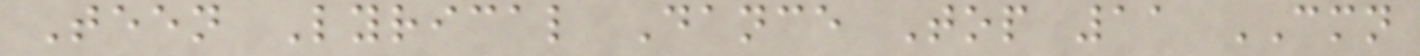Teen Lyrical Dance Top 11 CMN
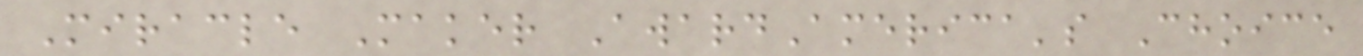Miracle Maker AwardAmerica's Choice
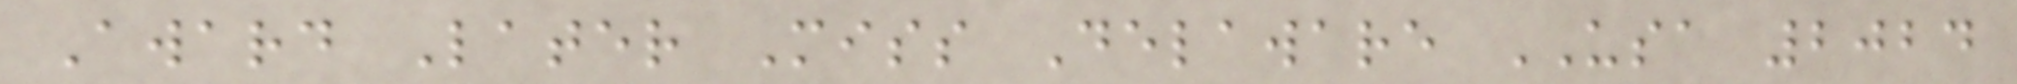Award Later Miss Delaware USA 2024
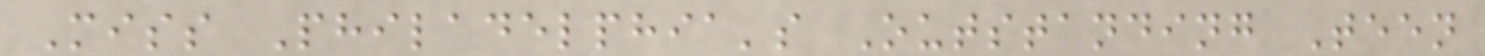Miss Philadelphia's Outstanding Teen
